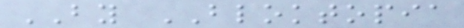BY BLOKTOPIA
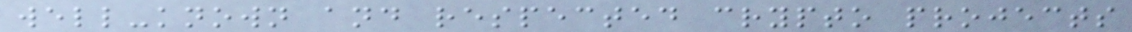well-known and respected crypto projects
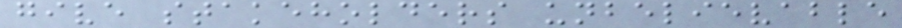give stakeholders unbelievable
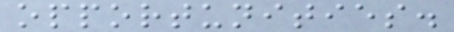opportunities.
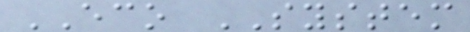ECO SYSTEM
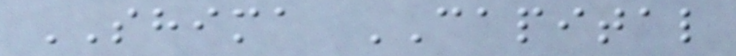SHIMA CAPITAL
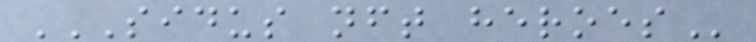SIDUS NFT HEROES
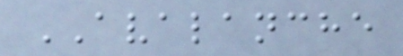AVALANCHE
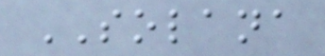SOLANA
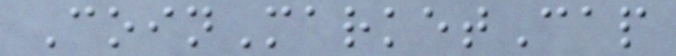CoinMarketCap
